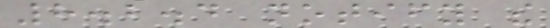8.2.4 notify the
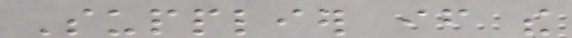Supplier if the
